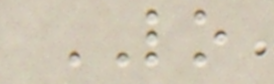LO
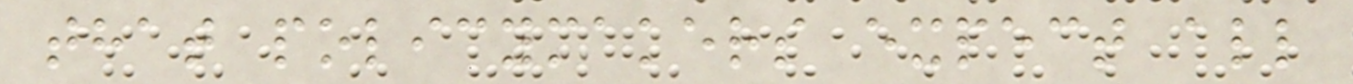that policymakers expect all
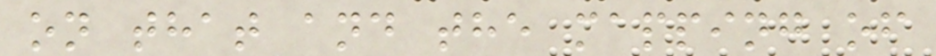on that and the mapping of
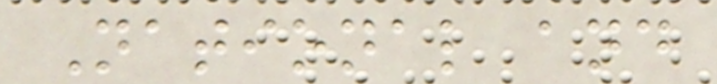National and
